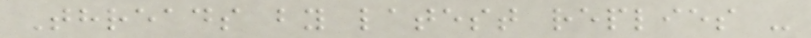Threads by latest replies -
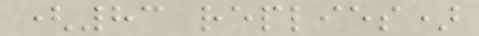(83 replies)
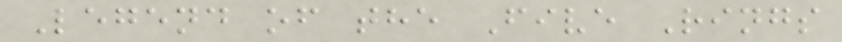Legend of the Five Rings
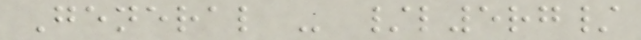General - /l5rg/
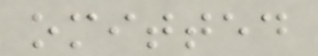omitted
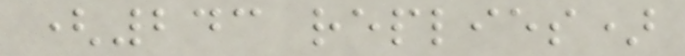(243 replies)
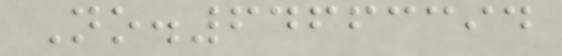No.64663394
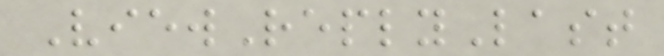ViewReplyLast
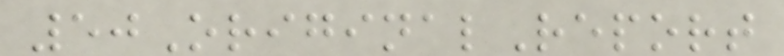50OriginalReport
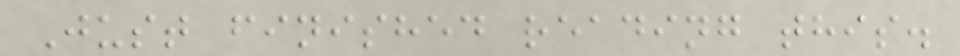Just finished reading this.
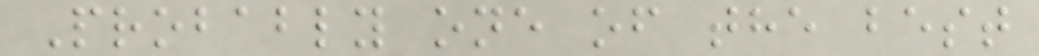Probably one of the best
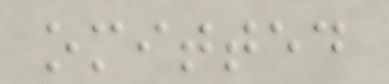omitted
